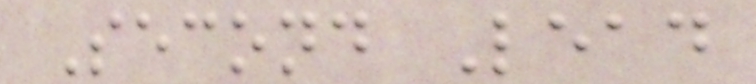Second Lead
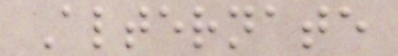Alternate
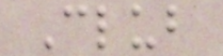Club
